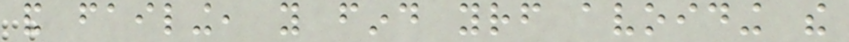and failing, you find yourself avoiding the
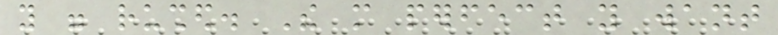you were rushed. The more perfect you want
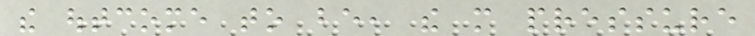the outcome to be, the more pressure
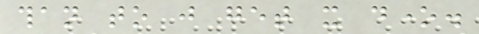than to just get it done.
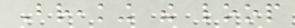Breaking the loop
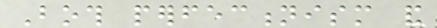Both perfectionism and
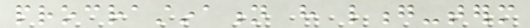procrastination have long-term
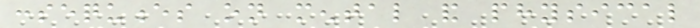consequences on mental and physical
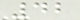42
